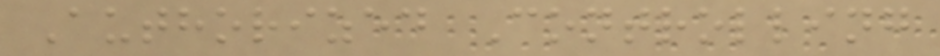Authorized Controlling
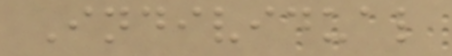Individual
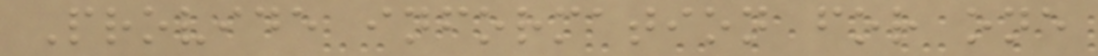Provide information for one
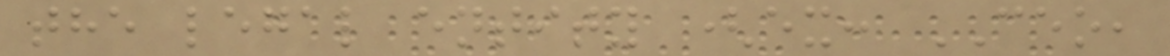the legal entity (ex: CEO,
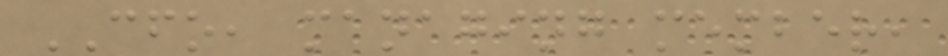CFO, managing member,
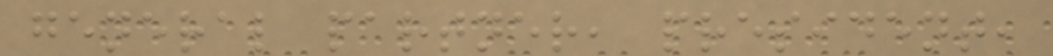general partner, president,
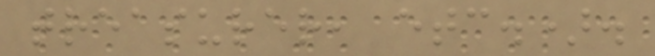treasurer, etc.).
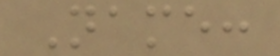Name:
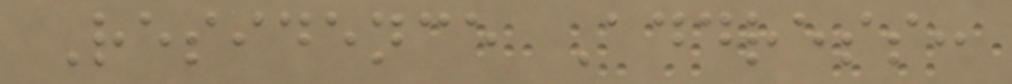Residence Address:
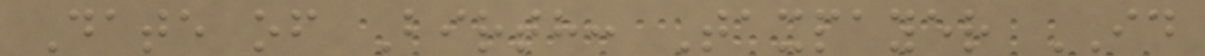Date of Birth: Taxpayer ID
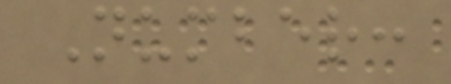Number:
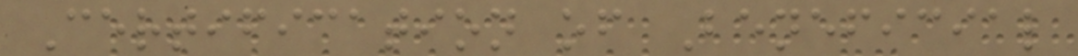Certification of Beneficial
